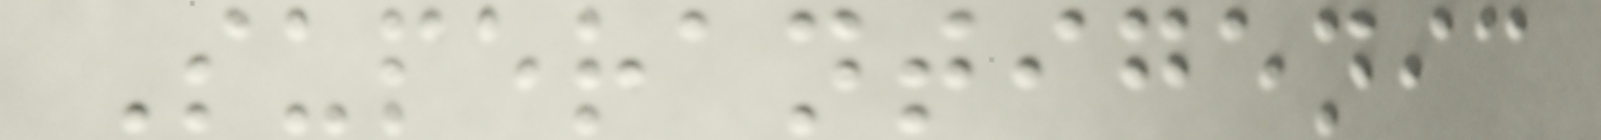Superantigenic
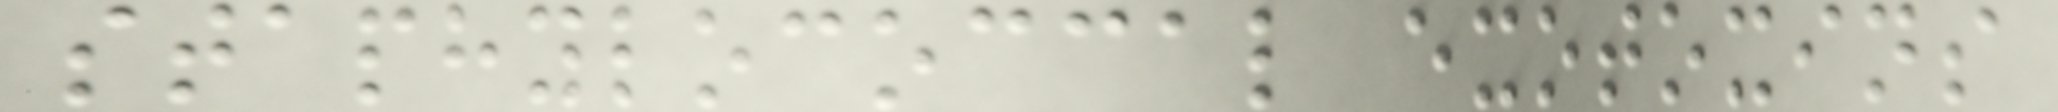staphylococcal exotoxins
